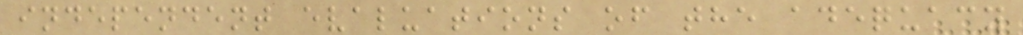independent evaluations of the adequacy
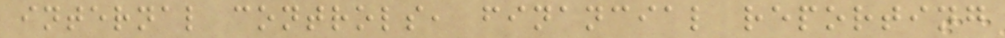internal controls, financial reporting
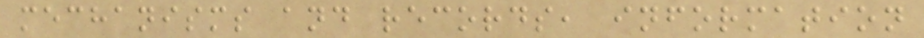mechanisms and records, information
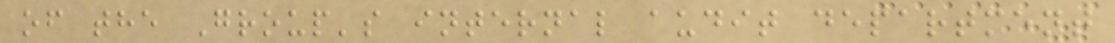of the Group's internal audit department
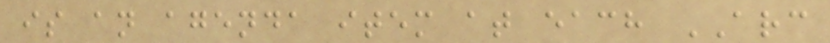is an agenda item at each ARC
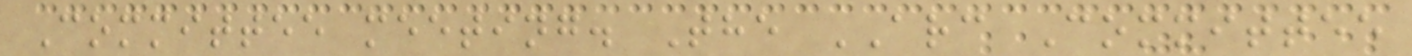Committee meeting. The ARC Committee
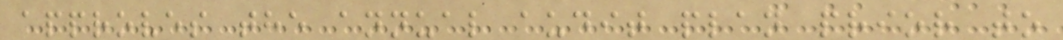approves the annual audit plan prior to
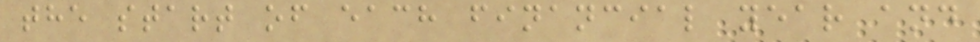the start of each financial year and
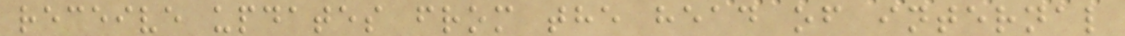receive updates from the head of internal
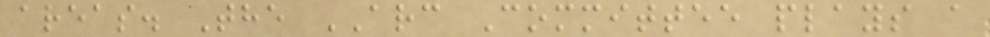areas. The ARC Committee plays a
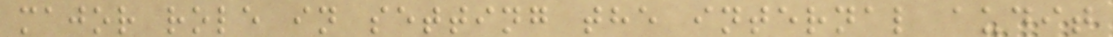major role in setting the internal audit
